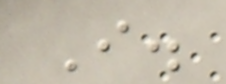I.
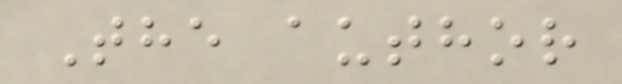The author
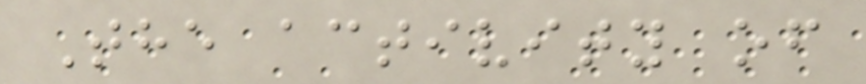The activity of
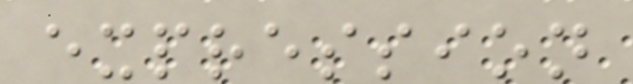expression
